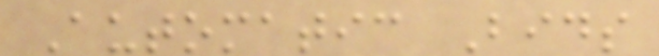Automatic Bids
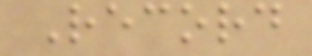Record
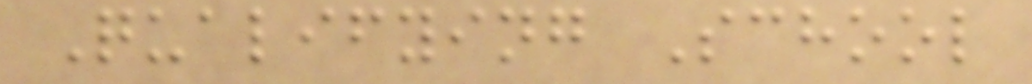Qualifying School
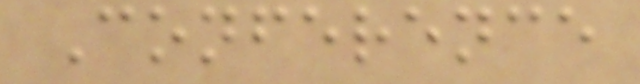Conference
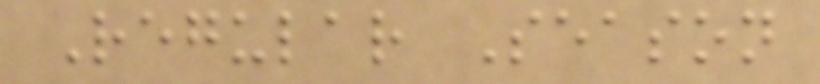Regular Season
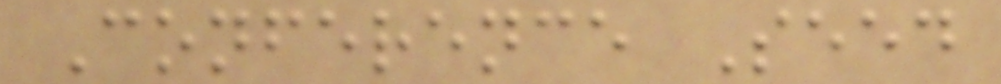Conference Seed
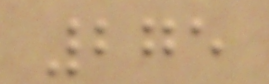275
